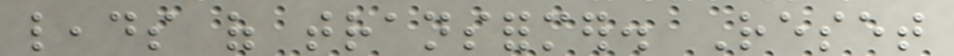leads of transformer. Reset
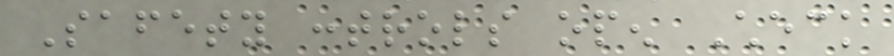Safety controls open Check
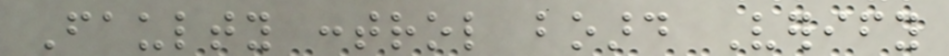Faulty control board Verify
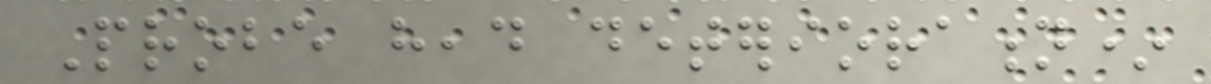Probe head deterioration*
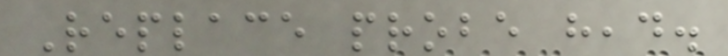Replace probe head.
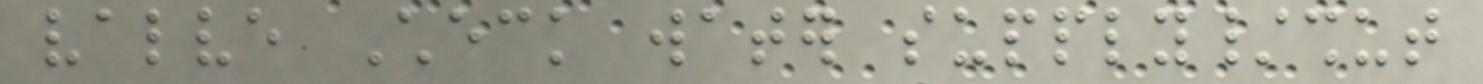valve Check water supply/shut
